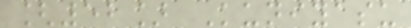[52] Kuniyasu
